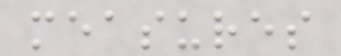measures
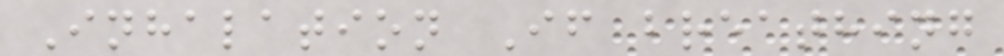Inhalation If breathing
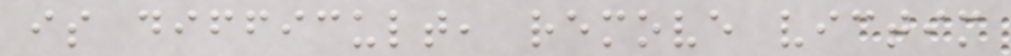is difficult, remove victim
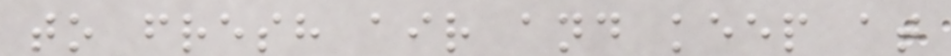to fresh air and keep at
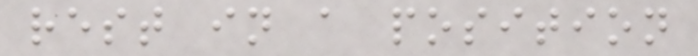rest in a position
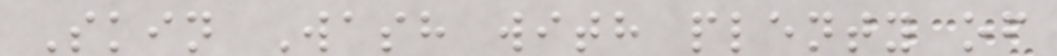Skin Wash with plenty of
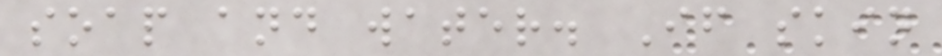soap and water. If skin
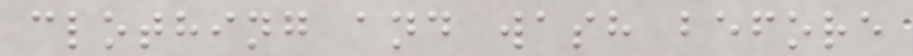clothing and wash before
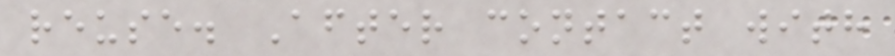reuse. After contact with
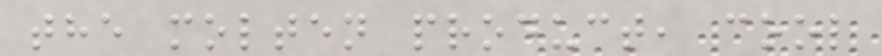the molten product, cool
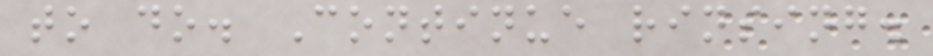to do. Continue rinsing.
